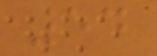54
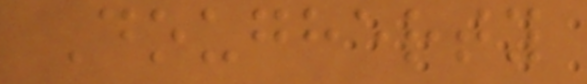Dougherty
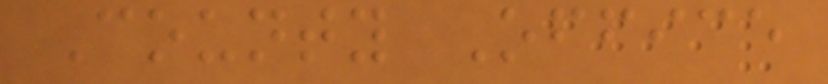County Office
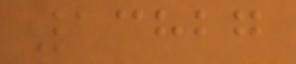13827
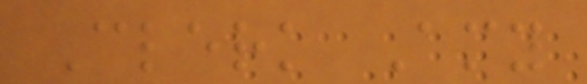Clerk Amy
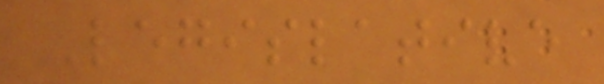Legislative
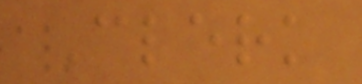Clerk
